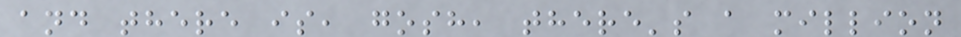and there is, gosh, there's a million
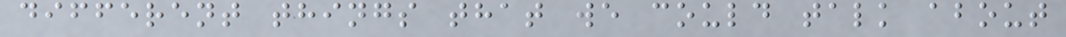different things that we could talk about
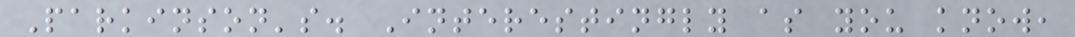Parkinson's. Interestingly as you know,
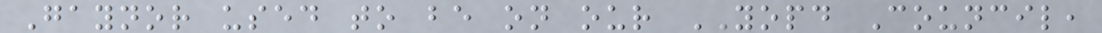Gaynor used to be on our YOPD Council,
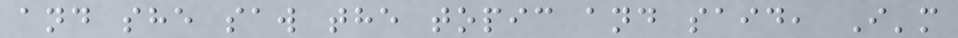and she saw the topic and said, I'm
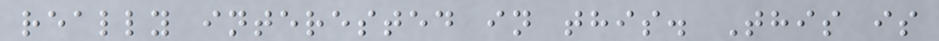really interested in this. This is
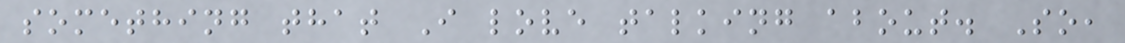something that I love talking about. So,
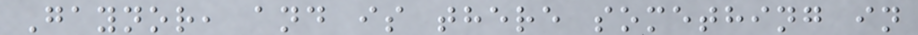Gaynor, and is there something in
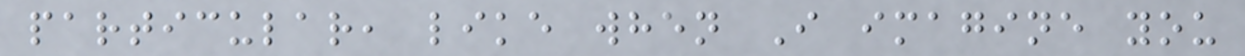particular, like when I imagine you
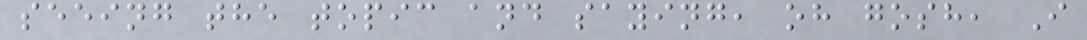seeing the topic and saying, oh gosh, I
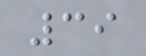39
